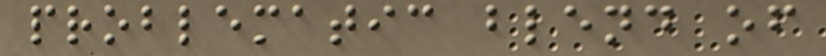problematic blend of
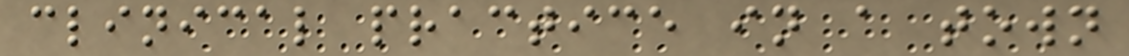clinical practice in a town
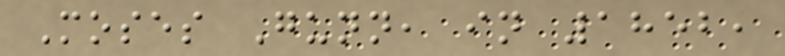Moses Gunn, in 1852,
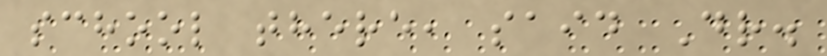school there, said Dr.
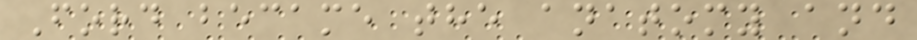Ford became the anatomy and
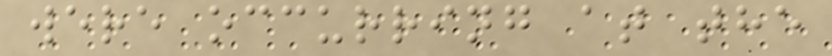were occurring at the
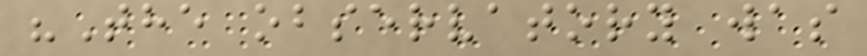"The observatory was
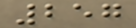257
